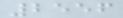2556
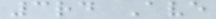3rd Ave
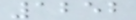1252
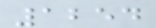1254
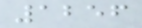1256
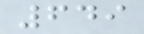649
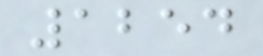1254
